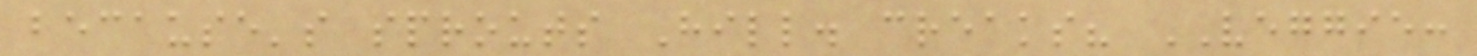because's sprouts Hill. creaks? VEGGIE:
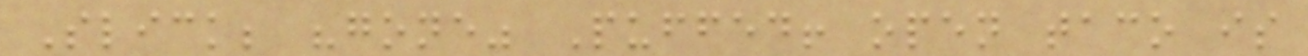Slick; "gone" Puffed! open taco is
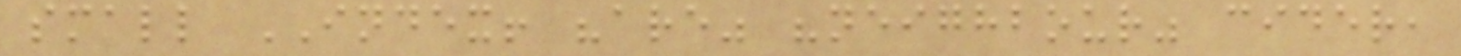small INDEX! "are" "neighbour" cider,
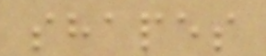shapes
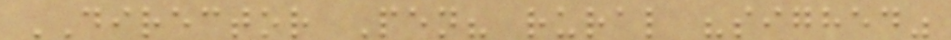DIRECTOR Pen? rural "sighed"
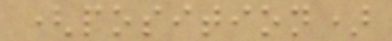(position)
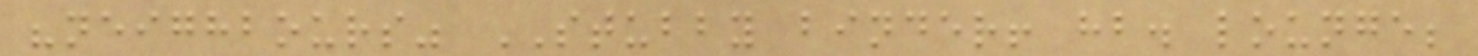"neighbours" STUBBY binder! hb. lounge;
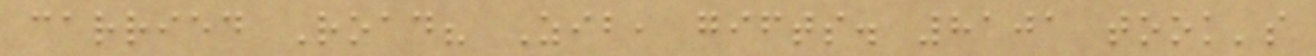carried Road? Zib, gifts. 8101 took's
